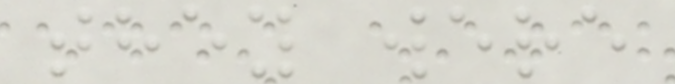they were
